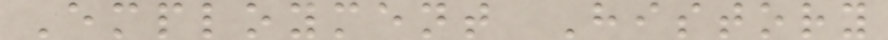Employment History
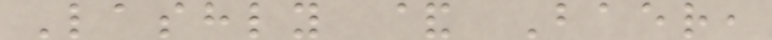Lashly & Baer,
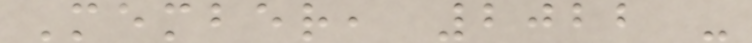Member, 2022 -
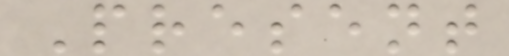Present
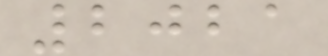2021
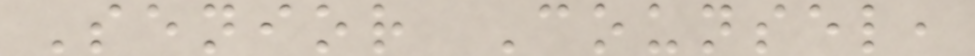Senior Counsel,
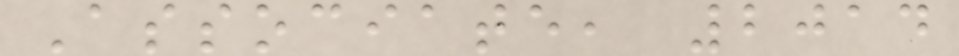Associate, 2014
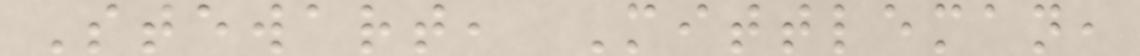Stewart, Mittleman,
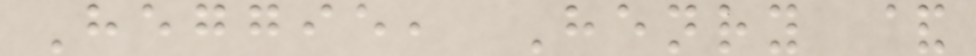Heggie, Henry &
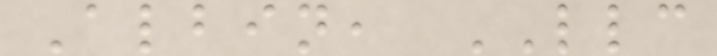Albin, LLC
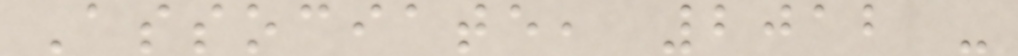Associate, 2012 -
